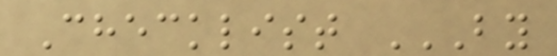Checklist BY
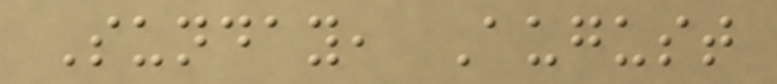Sunday, August
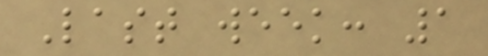Last week: 1
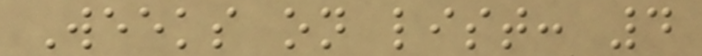Weeks on list: 4
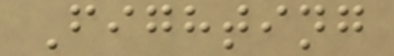Fighting
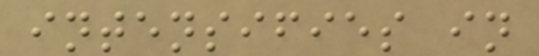intensifies in
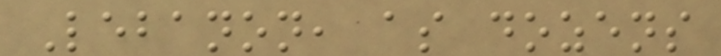Lebanon, as dozens
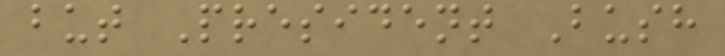but President Bush
